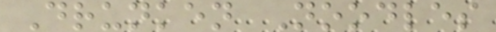Drunken Noodles
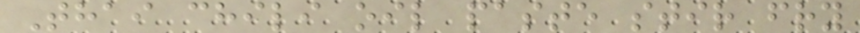Thai chili oil paste stir fry
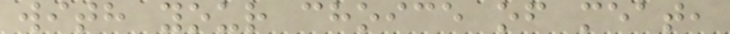with your choice of meat,
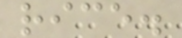rice.
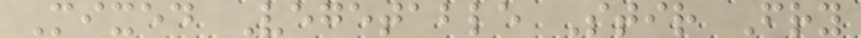Mixed Vegetable Stir Fry
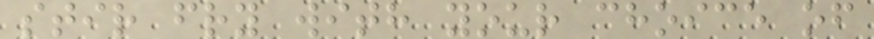stir fry with your choice of
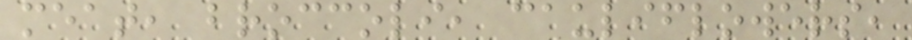meat, broccoli, cauliflowers,
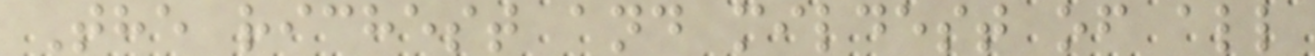The richest and mildest of all
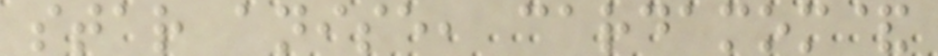star anise, cardamom&
